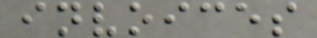invoices
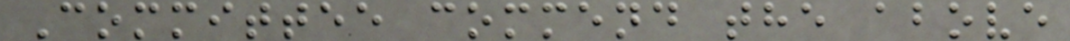Committee commend the above
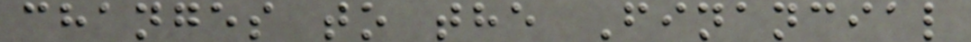changes to the Financial
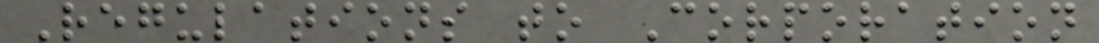Regulations to Corporation
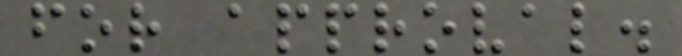for approval.
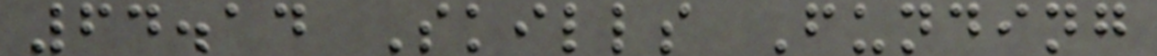64.14 Skills Funding
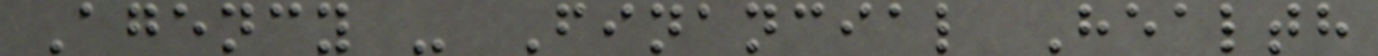Agency - Financial Health
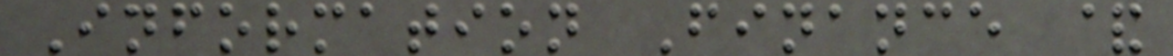Information Finance &
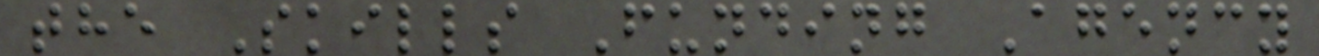the Skills Funding Agency
